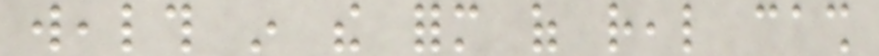wealth in the form of real cash
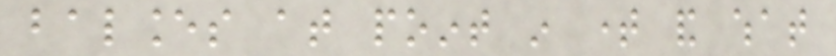balances at point in time and what
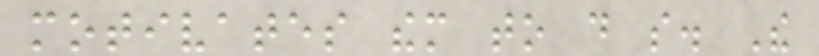motivates them to do so. The
